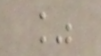%
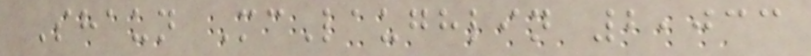Shaun McLaughlin 2,033
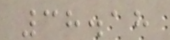38.18
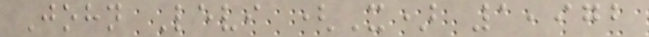John Levi (X) 1,972
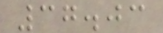37.03
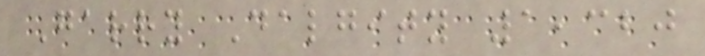Garry Dalgity 1,320
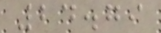24.79
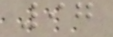97
